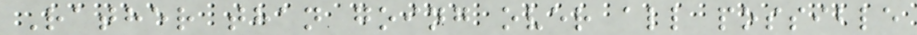Rather than going over all possible
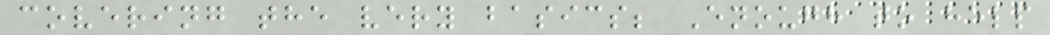covering the very basics; Enough to help
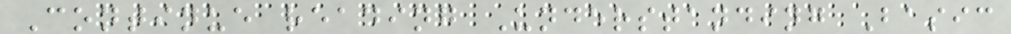Continue reading Understanding Basic
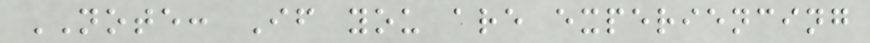NOTE: If you are experiencing
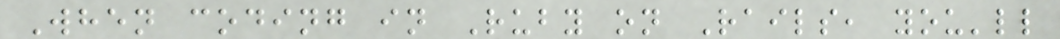When coding in Ruby on Rails, you'll
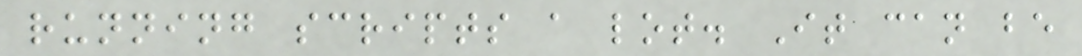running scripts a lot. It can be
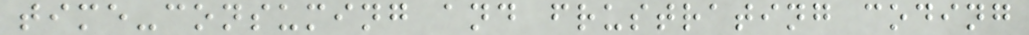time-consuming and frustrating coding
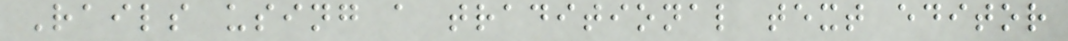Rails using a traditional text editor
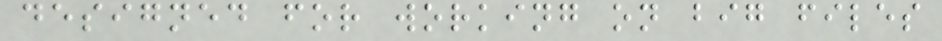designed for working on big files
